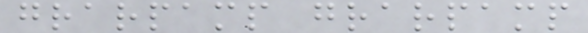grarpamp grarpamp
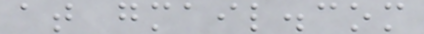at gmail.com
